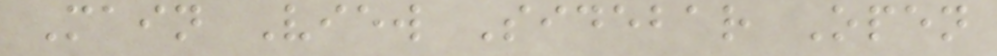Main View Sidebar Open
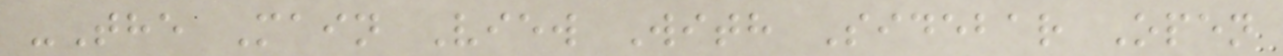-The Main View With Sidebar Open
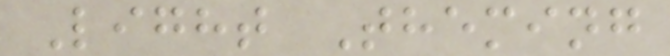Light Theming
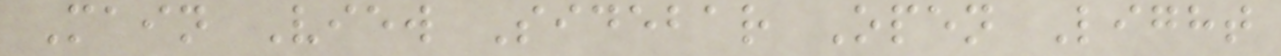Main View Sidebar Open Light
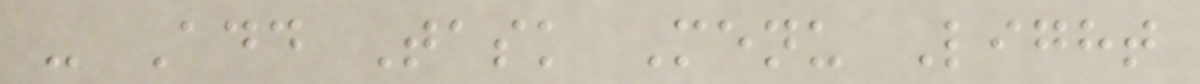- Add Task Menu Light
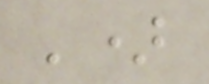')
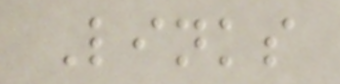Links
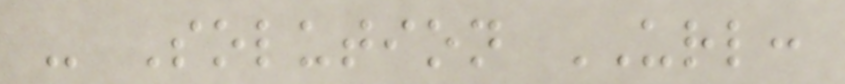- Solution URL:
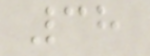38
